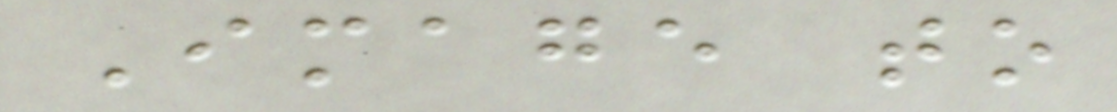Image to
